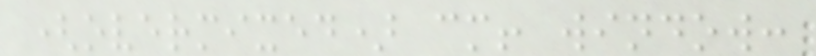(overmixed) cm! window:
